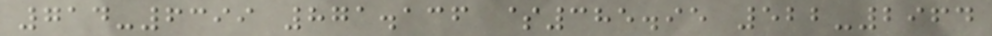714-6399 871.136 $385.95 522-2964
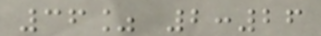36% 2:26
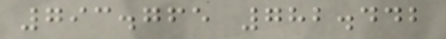793.765 782.442
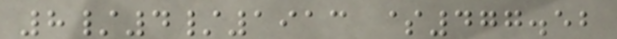8/4/1913 $477.52
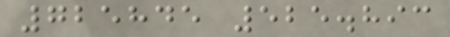725845 525.893
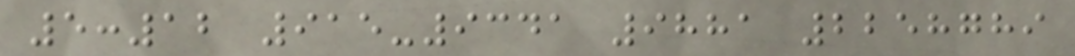5:12 915-9341 9881 2258789
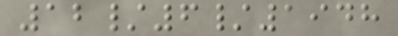12/6/1948
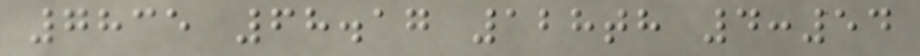7835 68.17 128th 4:54
